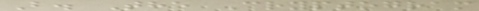B. The Cryptogram
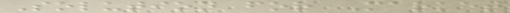Solution for Market
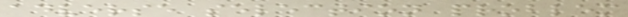adverse selection problem
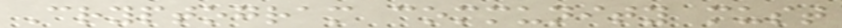Cryptogram community must
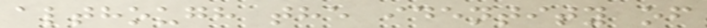although the identity of
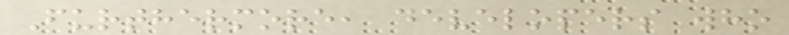Furthermore, developers who
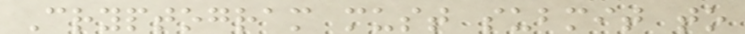Cryptogram must submit to
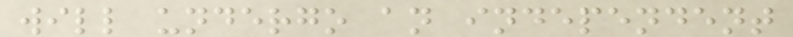will undergo an independent
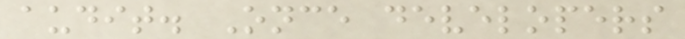audit. Once developers
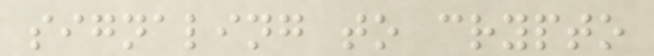signaling to crypto
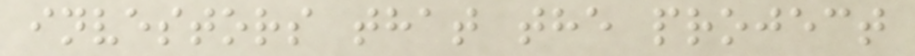investors that the project
